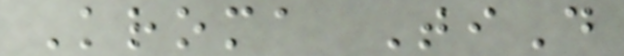Kroma TiD
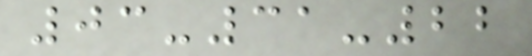03-31-22
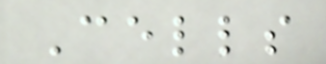Cells
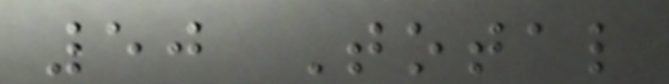50 Total
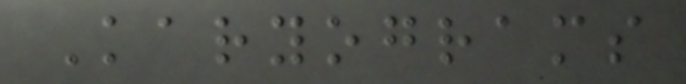Karyograms
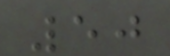50
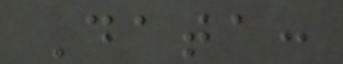Data:
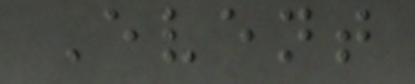Event
